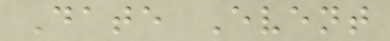Date Event
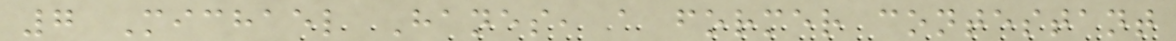7 Michael Hanes, a former contestant
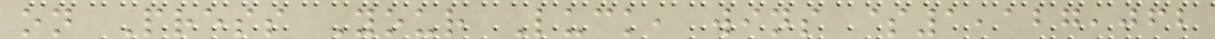on Press Your Luck, wins $1,127,062
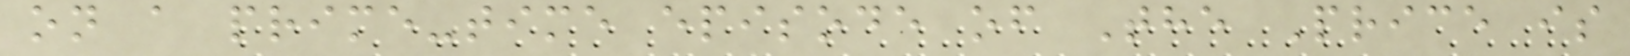on a prime-time episode of The Price is
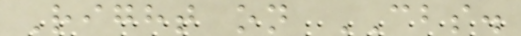Right on CBS.
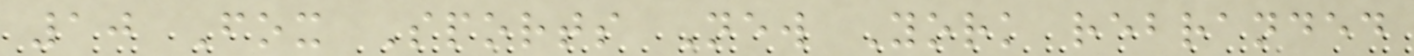10 Fox Sports New York rebranded
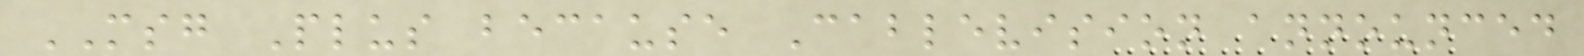MSG Plus because Cablevision announced
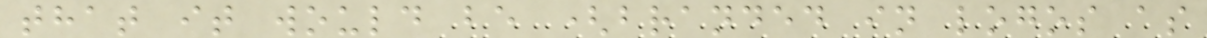that it would be (branded in logos as
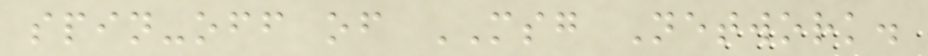spin-off of MSG Network.
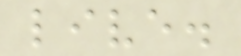live.
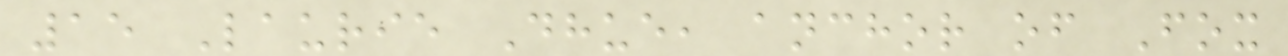15 Laurie Dhue, anchor of Fox
